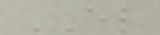EL
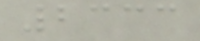2333
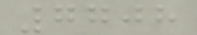7708
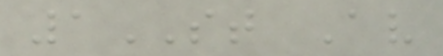1ST Av
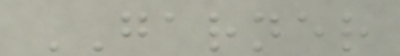GARNER
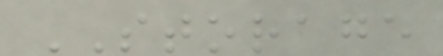STORAGE
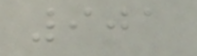901
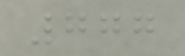777
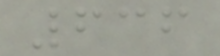636
